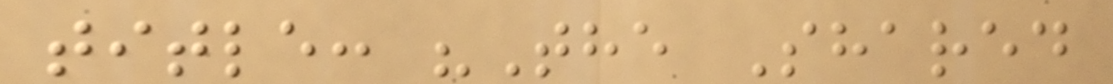title: "The Shared
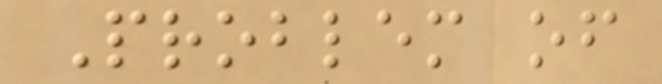Problem of
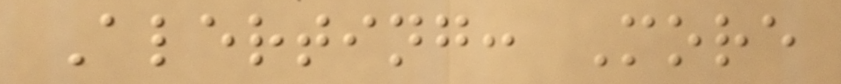Alerting: More
